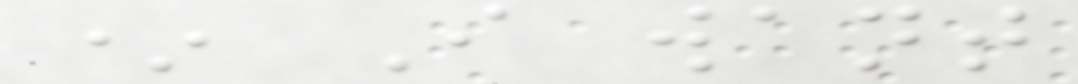* I want
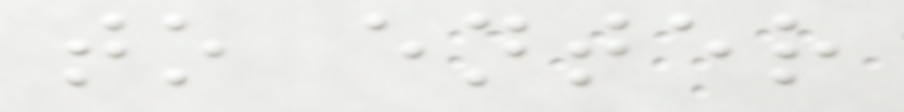to enter
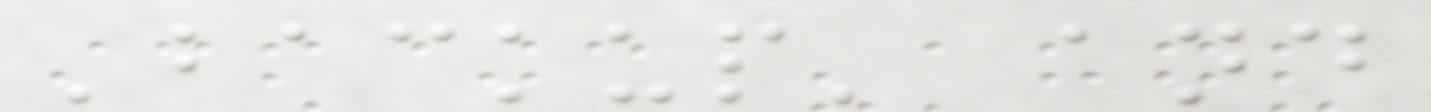'backup' and
